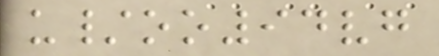u/oo94vg
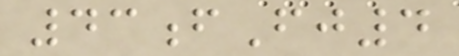43fFj4
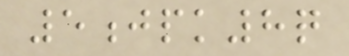5jpk8q
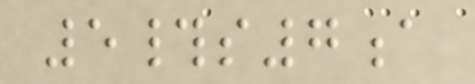5#s7a
